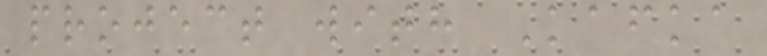project with Kafka
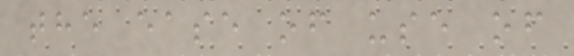the ease of use of
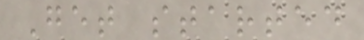Get started
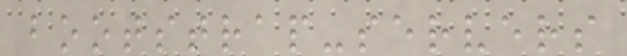bootstrap-servers
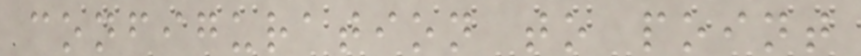configuration to point
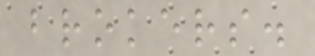brokers.
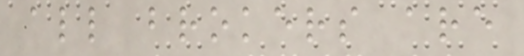all brokers are
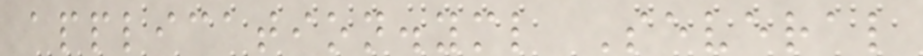application.yml Several
